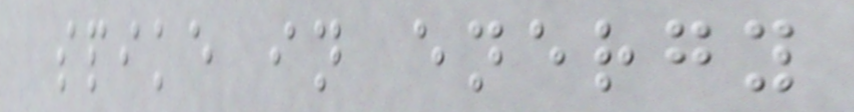spike in energy
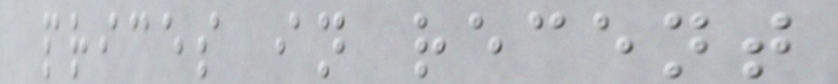prices in recent
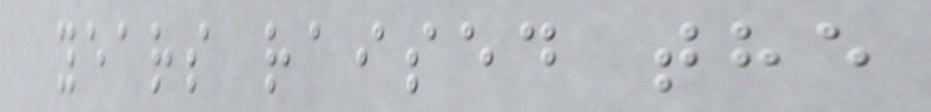years raised the
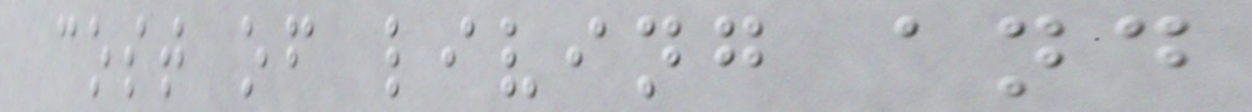cost of living and
